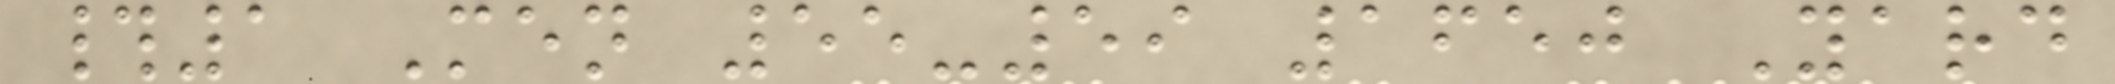#1 Men 55-59 1650 Yard
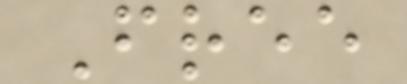Free
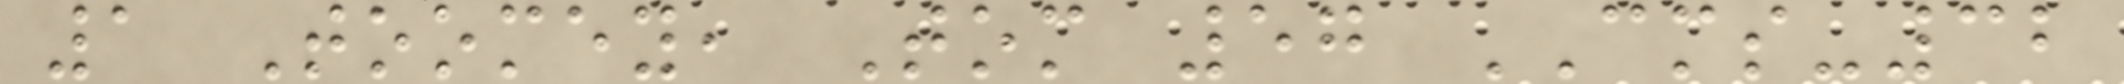1 Toomey, Tom 57 CMS-32
